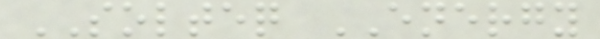SOLTEQ ENERGY
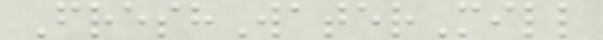FreshWaterMill
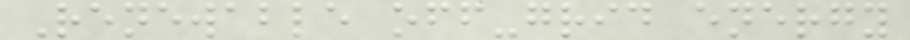Renewable off-grid energy
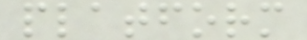platform
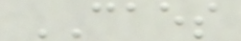CAES
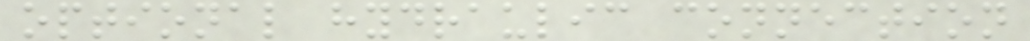optional hydraulic connection
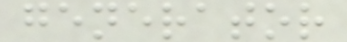generator
